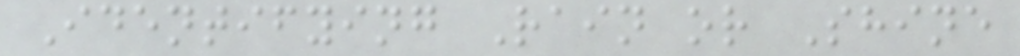Identifying Rain or Shine
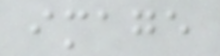image
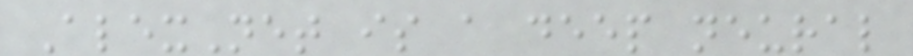AlexNet is a deep neural
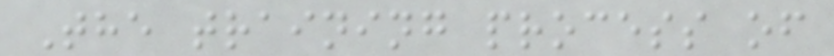The training process of
